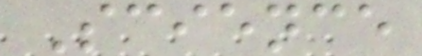Science
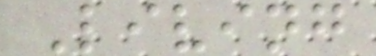Living
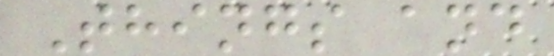Things and
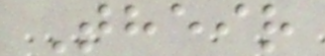Their
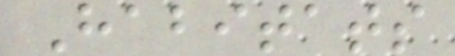Habitats
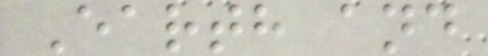Earth and
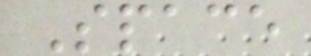Space
